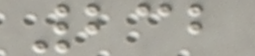232
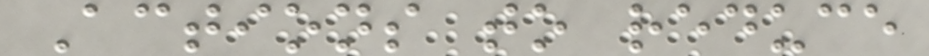Actions to reduce
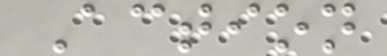Action
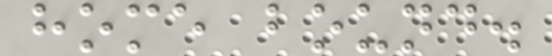home bound.
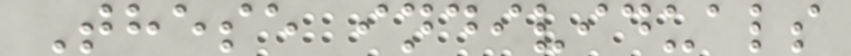These individuals
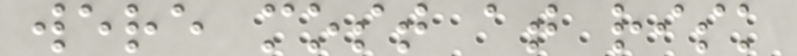were most at risk
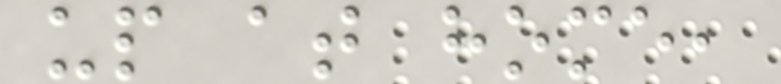up at home,
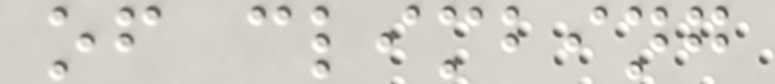of climbing
